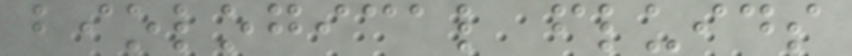biological fluids
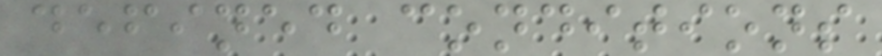defined conditions
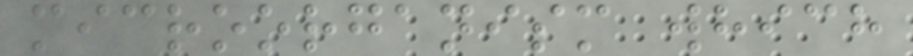microorganism which
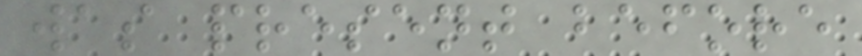was present before
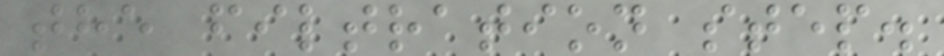the filtration step.
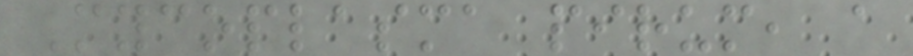Mycoplasma pirum, a
